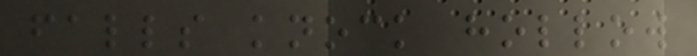falls knock hollow
